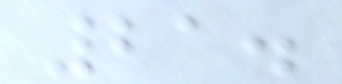21.
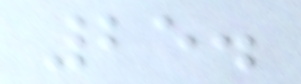25.
